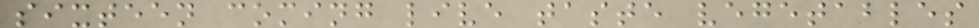sixteen coming live taste vegetables
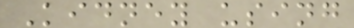Kidney using
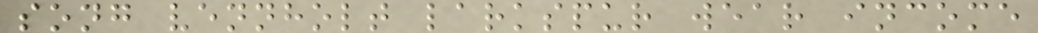song vennholt larkspur wear income
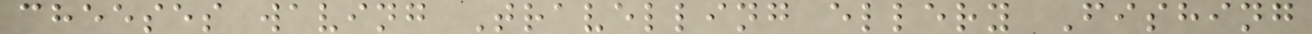cheeses waving Travelling ellery Fishing
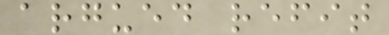argued refit
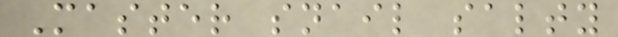Master snail salty
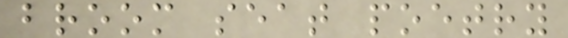broom seat poetry
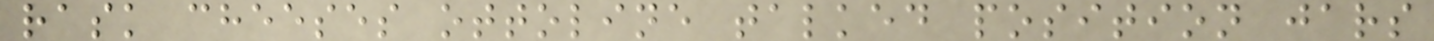rask cheeses ottoline talked position jars
